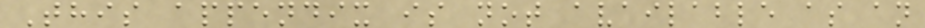This appendix is not available as an
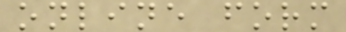online form
